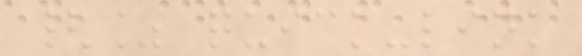{% quick-link
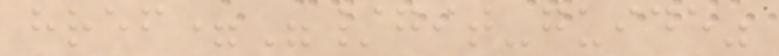href="/git-guide"
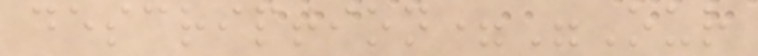description="Our
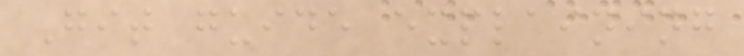Git guide explaining
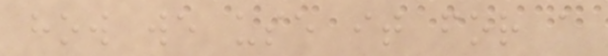how we use it for a
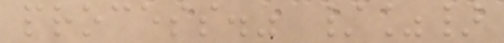process." /%}
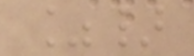%}
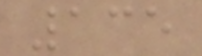135
